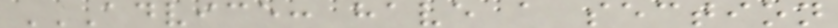ADVICE: HAVE A SECTION
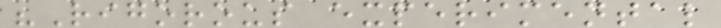"Rigorous experimental
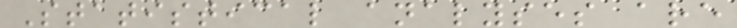Statistical analyses are
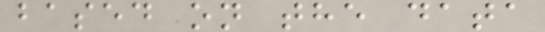based on the data
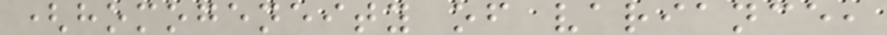(homogeneity of variance,
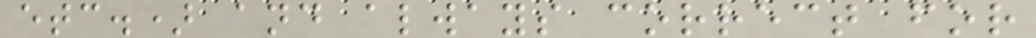etc.) and always correct for
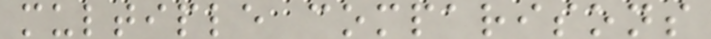multiple comparisons
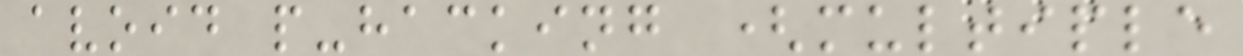avoid p-hacking (multiple
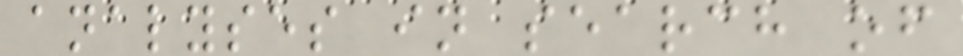analyses in search of
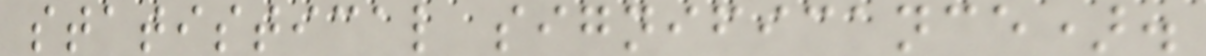statistical significance).
